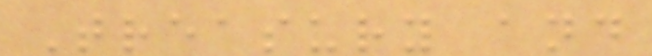Treasury and
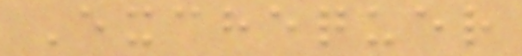Exchequer
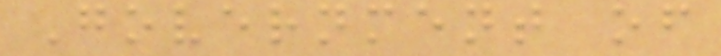Government of
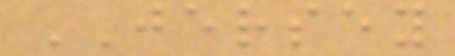JERSEY
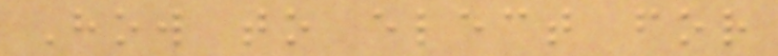How to elect for
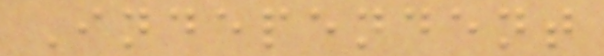Independent
